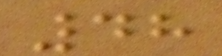48
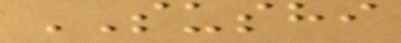SUSHI
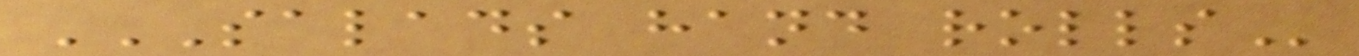SALADS HAND ROLLS
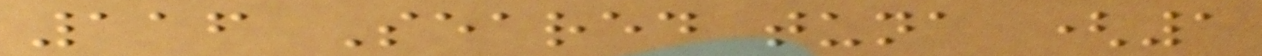116 Seared tuna (1
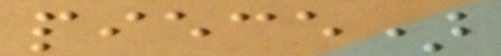piece)
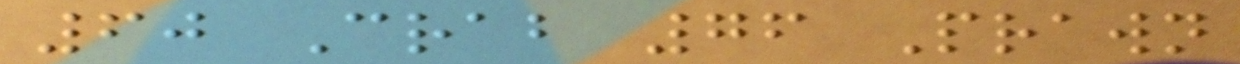60 Crab 76 Prawn
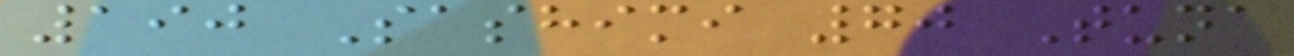190 Sashimi 70 Tuna
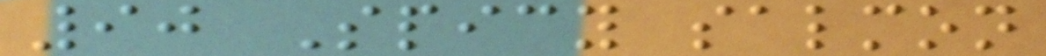90 Spicy salmon
